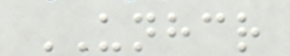UNHCR
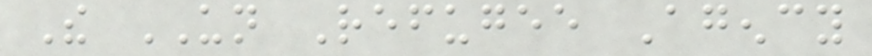The UN Refugee Agency
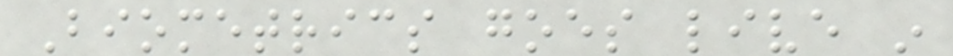Biometrics goes live in
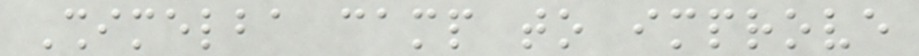Shimelba camp to improve
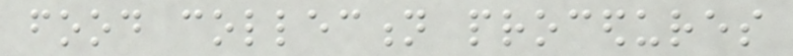food collection procedures
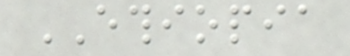ETHIOPIA
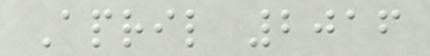April 2016
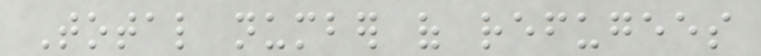Total number of refugees
